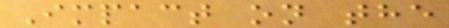Impact on the
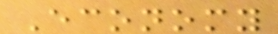Economy
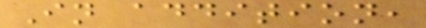In addition,
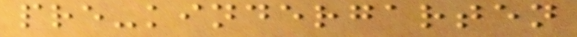pre-kindergarten
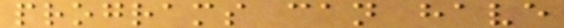programs can have
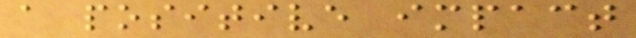a positive impact
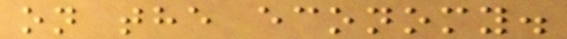on the economy.
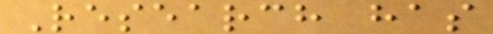Research has
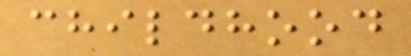childhood
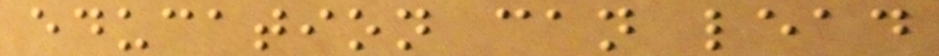education can lead
